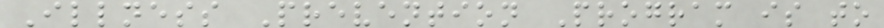Illness Prevention Program is to
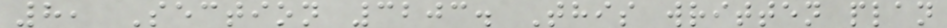8, Section 3203. This written plan
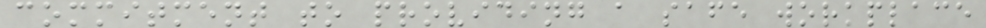commitment to providing a safe workplace
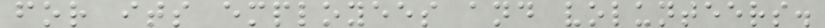for its employees and volunteers.
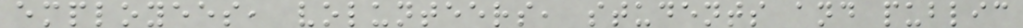employees, volunteers, students and public
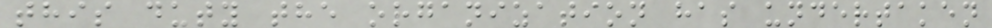this duty the organization has undertaken
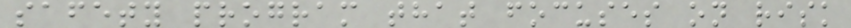safety program that focuses on risk
